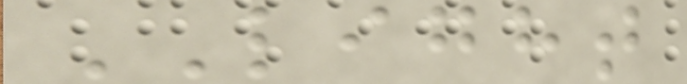LIGHT
